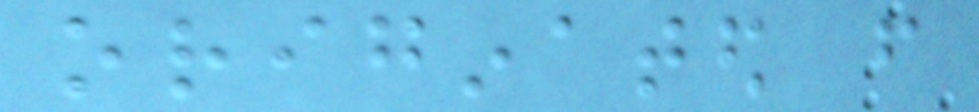originated from
